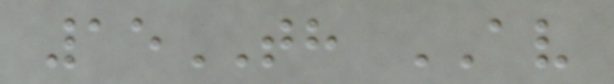15TH AV
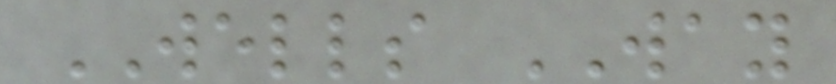WELLS WAY
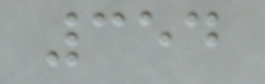354
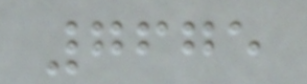7675
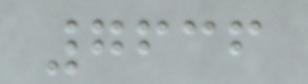7636
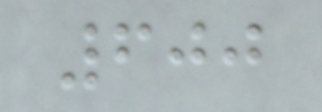600
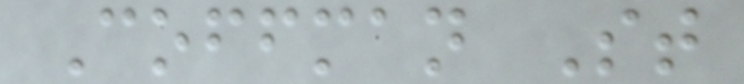Coffman St
